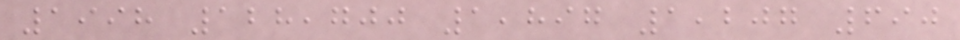1998 128,700 1,897 1,207 690
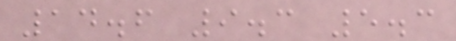14.6 9.3 5.3
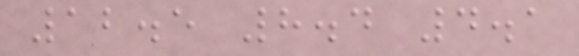12.5 8.4 4.1
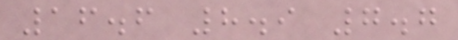16.6 8.9 7.7
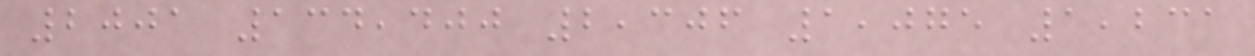2001 134,400 2,306 1,075 1,231
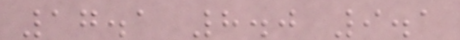17.1 8.0 9.1
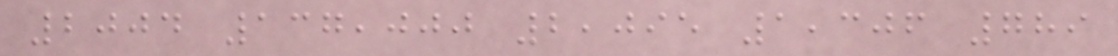2004 137,000 2,095 1,306 789
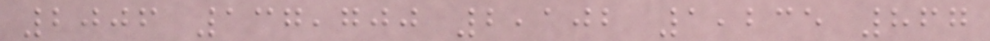2006 137,700 2,102 1,235 867
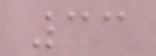33
